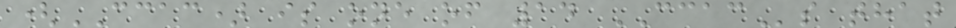(CCAC) is one of 14 CCACs that
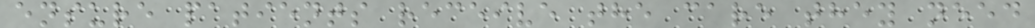ensure patients receive the care they need
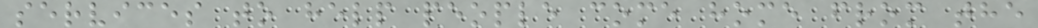services to help people come home from the
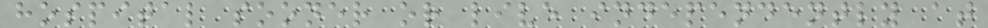hospital sooner or live independently at
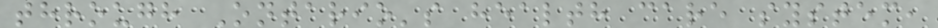through Ontario's health care system,
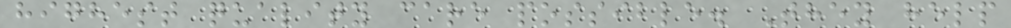highest quality care possible. They help
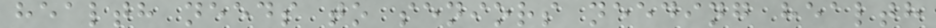health needs to seniors needing health
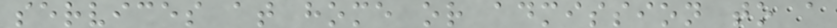services at home or admission to a
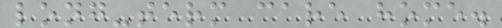long-term care home.
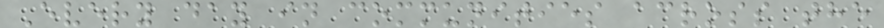Every day in communities across the
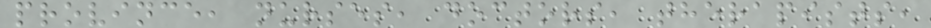province, nurses, doctors, therapists,
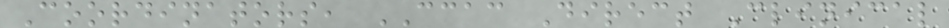Coordinators, CCAC Direct Clinical
